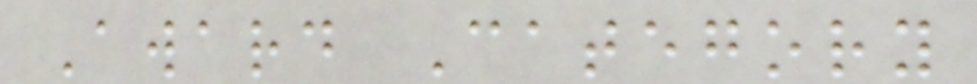Award Category
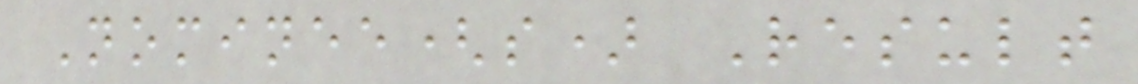Nominee(s) Result
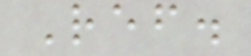Ref.
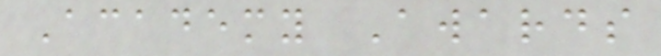Academy Awards
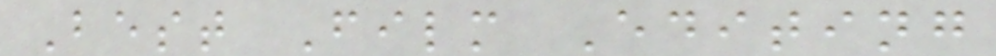Best Film Editing
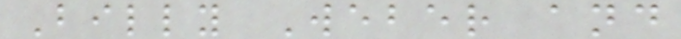Billy Weber and
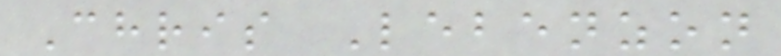Chris Lebenzon
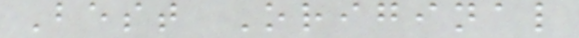Best Original
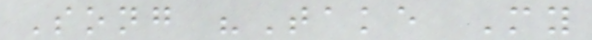Song "Take My
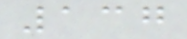137
